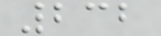232
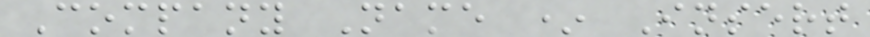Company Name * Insert
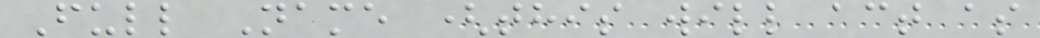Full Name (this will act as
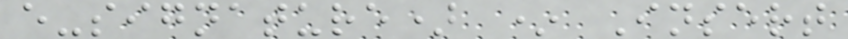e-signature) * Insert
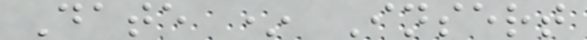Date * Insert
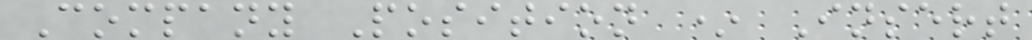Company Position * Insert
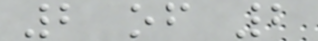2 of 2
